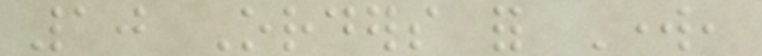10 Orders for Work,
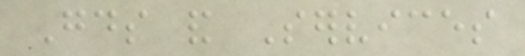Goods and Services
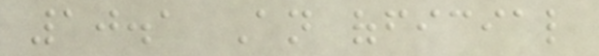10.1 An official
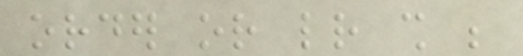order or letter shall be
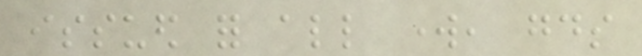issued for all work, goods
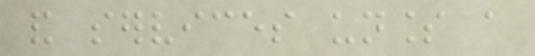and services unless a
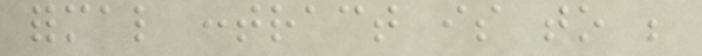formal contract is to be
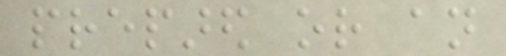prepared or an
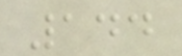144
